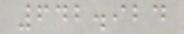642.924
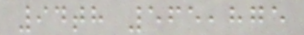94th 565,875
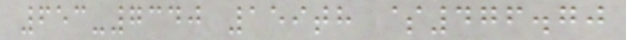653-7340 159th $476.70
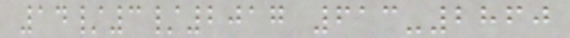14/3/2017 613-2860
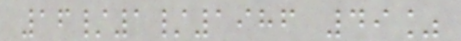16/1/1986 49%
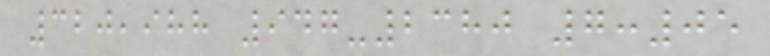320,988 947-2380 7:05
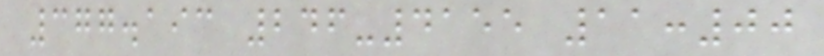377.193 246-4155 11:00
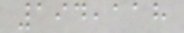194,118
